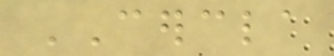CERCLA
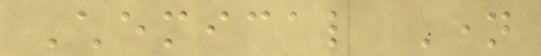Chemical Name
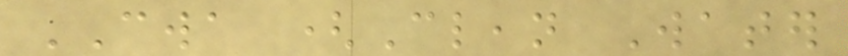CWA (Clean Water
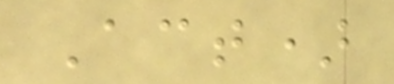Act)
